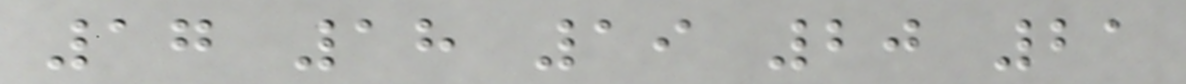17 18 19 20 21
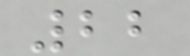22
